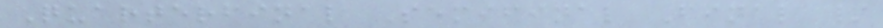Quarterfinal Semifinal Final /
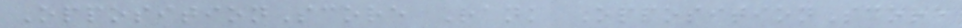OppositionScore Rank OppositionScore
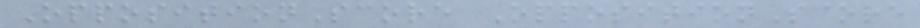OppositionScore OppositionScore
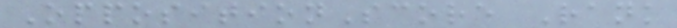OppositionScore Rank
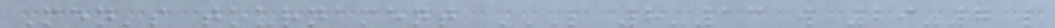Men's tournament L 8-13 W 29-7 L
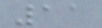11
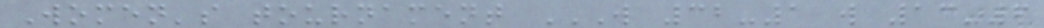Women's tournament W 32-1 W 13-6
